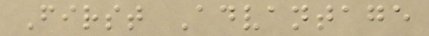First Advantage
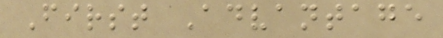First Advantage
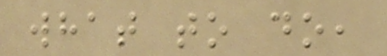what to do,
